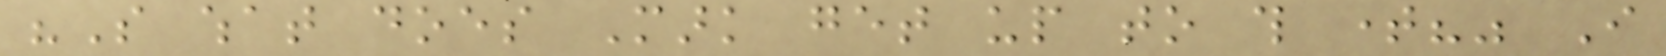"So what does Mark get up to this time?" I
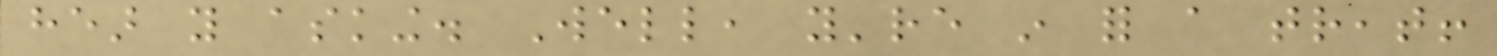hear you asking. Well, you're in for a treat!
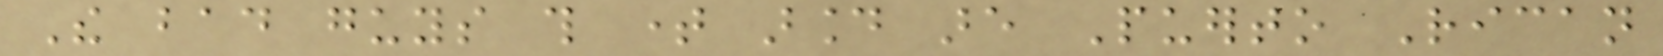The bad guys this time around are Puerto Rican
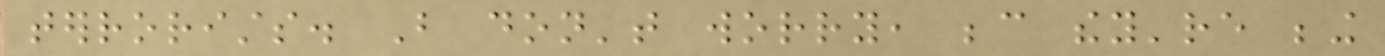terrorists. But don't worry, because they're being
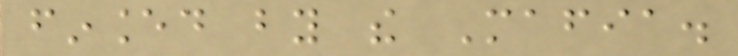financed by the Mafia.
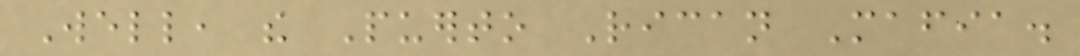Well, the Puerto Rican Mafia.
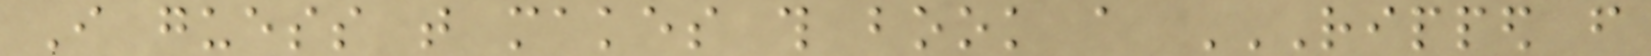I guess that makes this book a RIPPED FROM
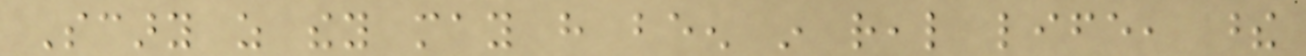Scary as they may have been in real life, these
